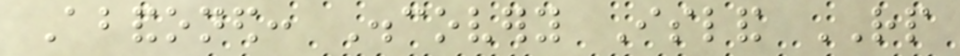Abandoned: Discovery Island RP
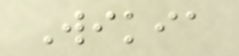Wikia
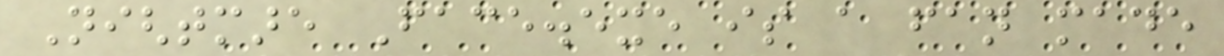Nightmare Face.exe is a fan made
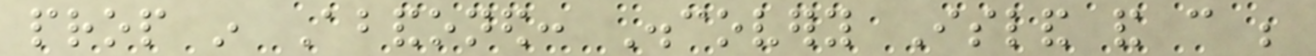prop in Abandoned: Discovery Island and can be
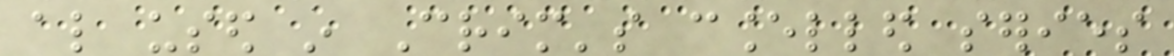also used in Crim's cancelled series
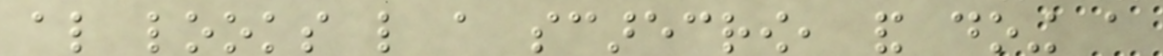also looks like a scarecrow, and doing a
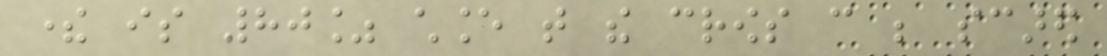there is 80% chance that the crows can be scared
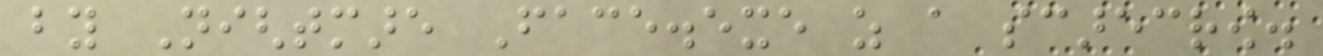by Nightmare Face.exe as a scarecrow.
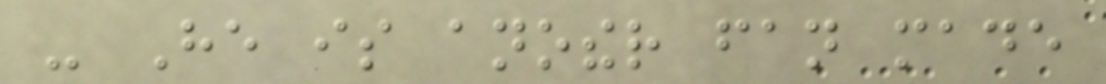- He is another fan made
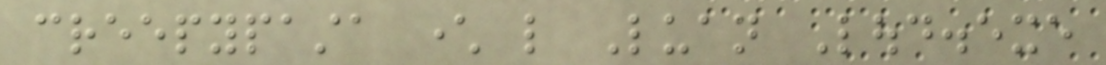creepypasta character like Luan Loud.exe
